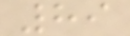89
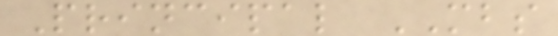Principal MBS
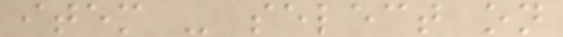item - select on
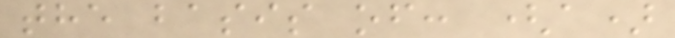the basis of: (a)
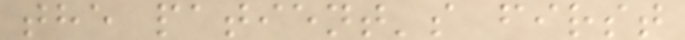the patient's first
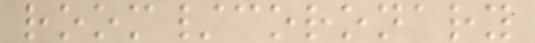room/coronary
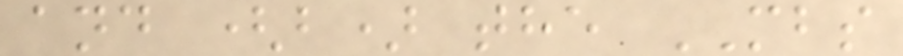and (b) the MBS
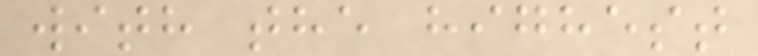with the highest
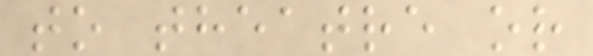to theatre or
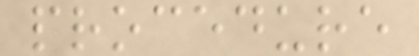procedure
